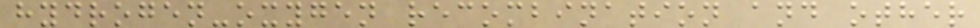hydrogen-oxygen recombination and other
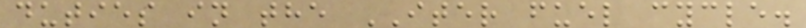duties in the ITER fuel cycle.
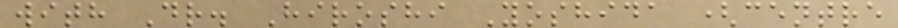with Dr. Hiroshi Yoshida (centre
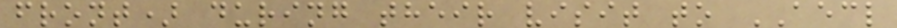front) during their visit to AECL
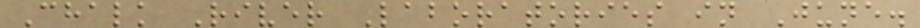Chalk River Laboratories in June.
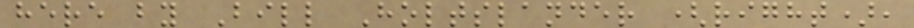here by Bill Holtslander (right),
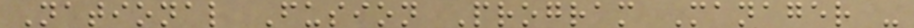National Fusion Program Manager -
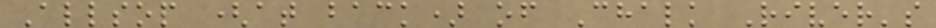Allsop (at back) of Chalk River's
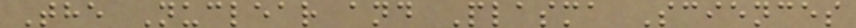The Nuclear and Plasma Sciences
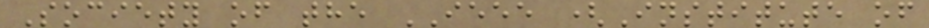Society of the IEEE (Institute of
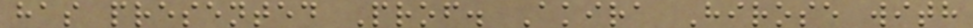has presented Prof. Akira Hirose with
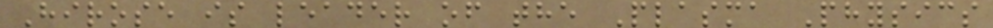Hirose is leader of the Plasma Physics
